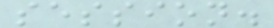session.
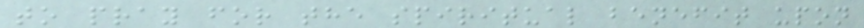to pray for the spiritual benefit upon
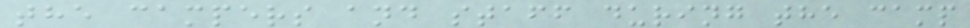the campers and staff during the camp
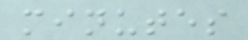minutes
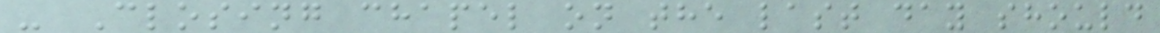- Closing chapel on the last day should
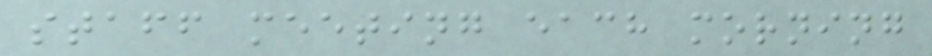staff meeting each morning
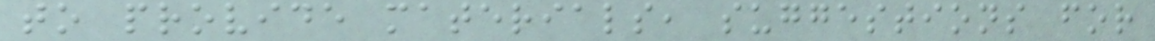to provide materials, suggestions for
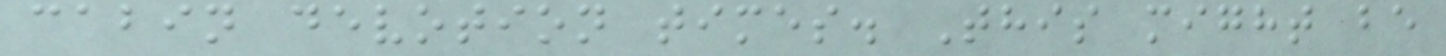cabin devotion times. This might be
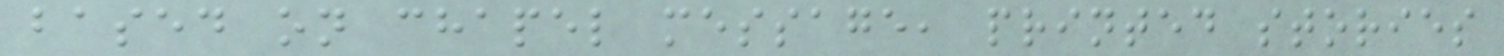based on chapel message, printed stories
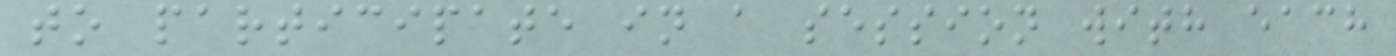to participate in a session with each
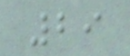29
